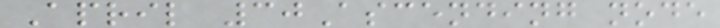April 30Ascending node
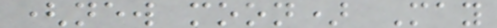(new moon) May
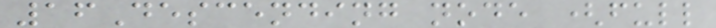16Descending node (full
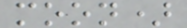moon)
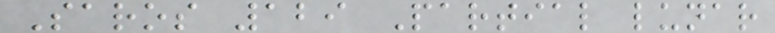Saros 129 Partial lunar
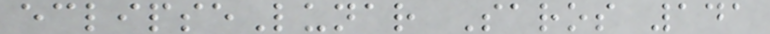eclipseLunar Saros 141
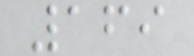169
